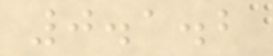0.1.2
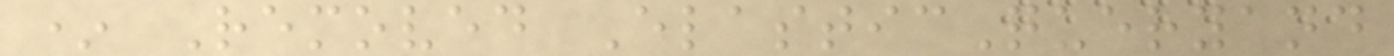* Removed ElasticQueryand
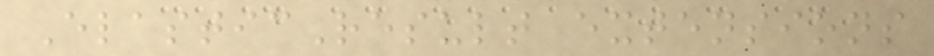ElasticResult extensions
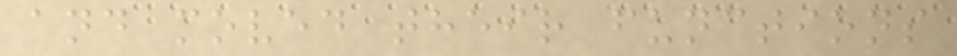and moved their functions
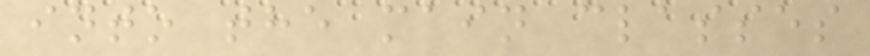into the main classes
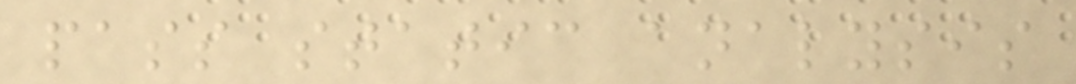pass static analysis
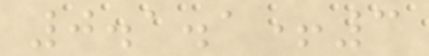0.1.1+3
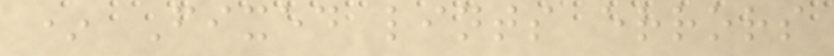* Fixed lints errors
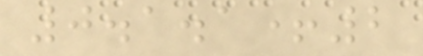0.1.1+2
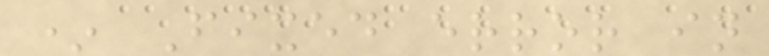* Fixed error in
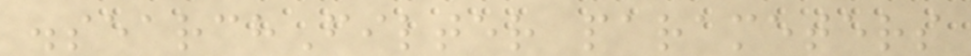.searchFilter parameters
